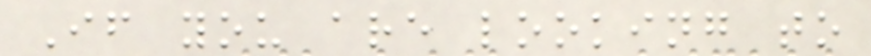If you are looking to
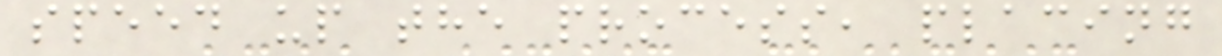speed up the process, placing
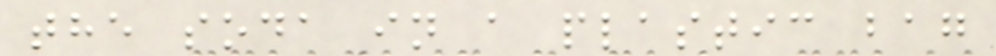the soda in a plastic bag
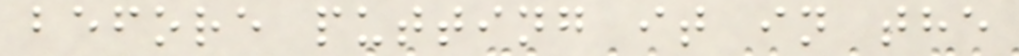before putting it in the
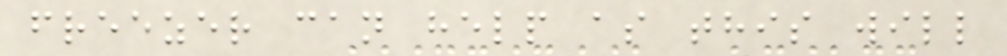freezer can help as this will
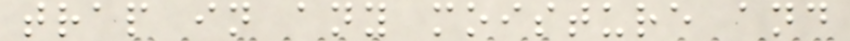trap in any moisture and
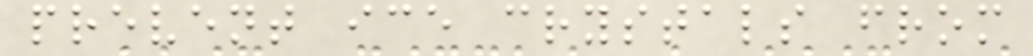prevent ice crystals from
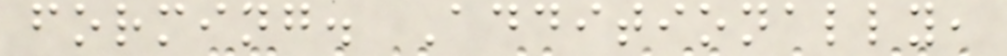forming. Additionally,
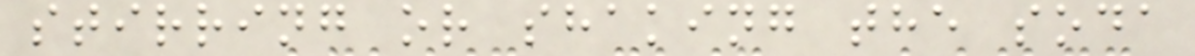stirring or shaking the soda
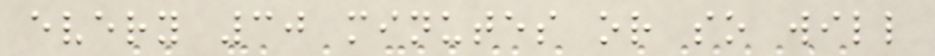every 30 minutes or so will
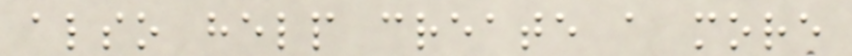also help create a more
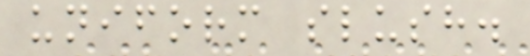uniform slush.
